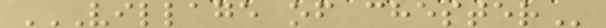VILLAGE OF CHESTER
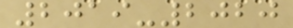2019-2020
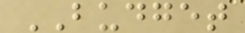BUDGET
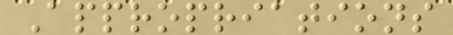Appropriations
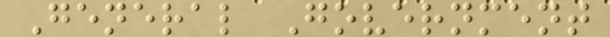General Government
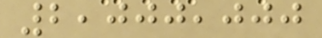2,000,000
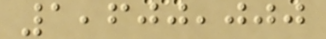1,600,000
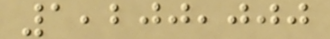1,200,000
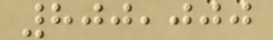800,000
